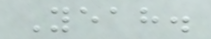Yeah.
